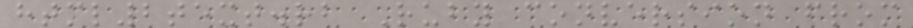html2text.rb Ruby conversion from
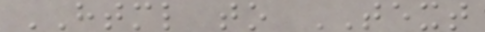HTML to TEXT
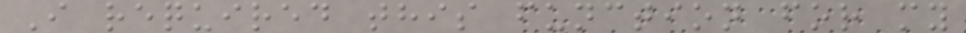I required this function for my
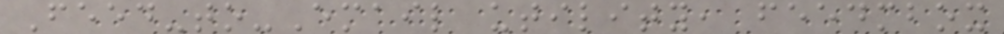Feed-to-Email utility, feedmbox
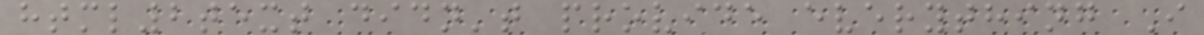html2text didn't provide everything I
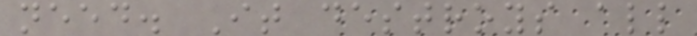need. It destroys all
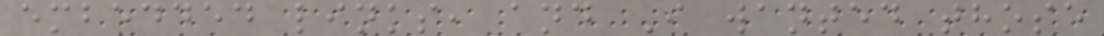embedded links, and I wanted those
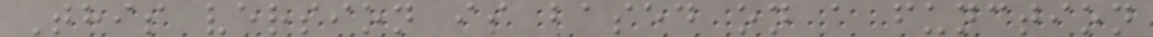This version is based on a function
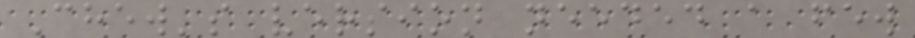Chew's version needed a few
